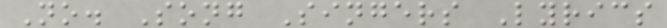No. Song Singers Lyrics
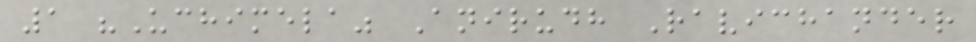1 "Uchimela" Anirudh Ravichander
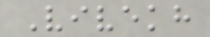Vivekh
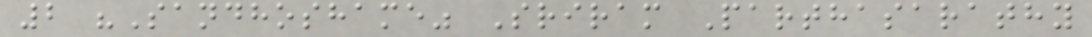2 "Sandhoshame" Sriram Parthasarathy
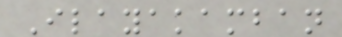Ilayakamban
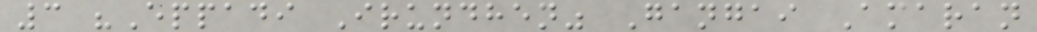3 "Eppadi Irundhen" Gangai Amaran
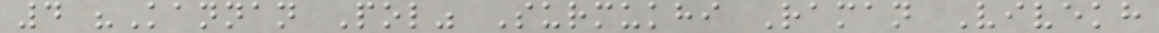4 "Kannan Pol" Surmukhi Raman Vivekh
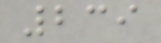239
